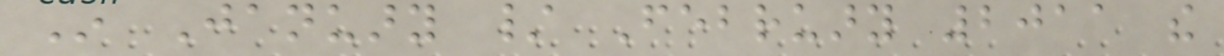In January / February 2011 the
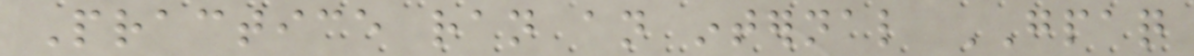Practice ran an internal GPAQ
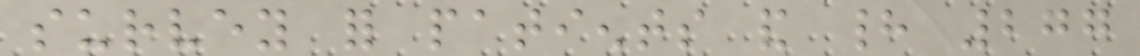survey for patients and had 277
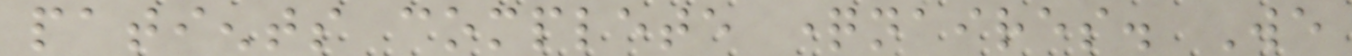patients complete questionnaires. We
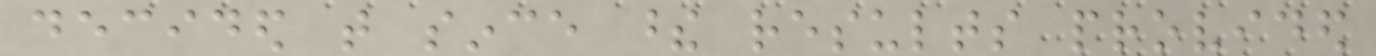decided that since these results provided
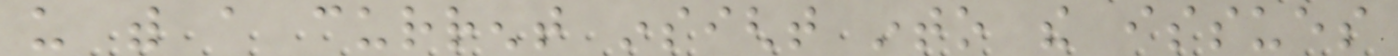us with a current insight into the issues
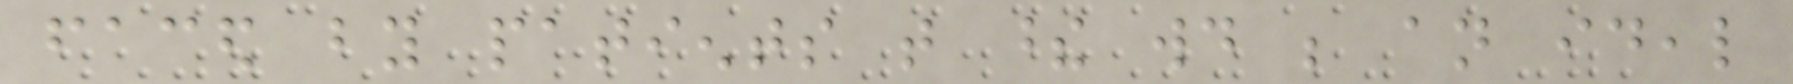faced by patients that these would be an ideal
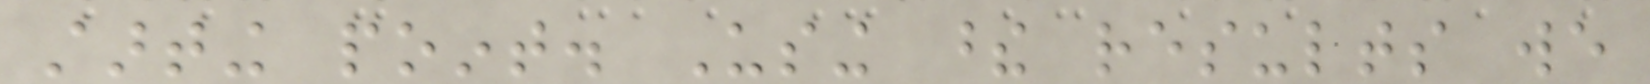starting point. Using these results we
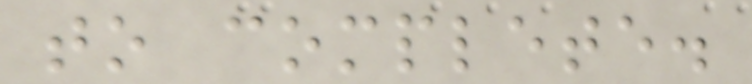to complete.
